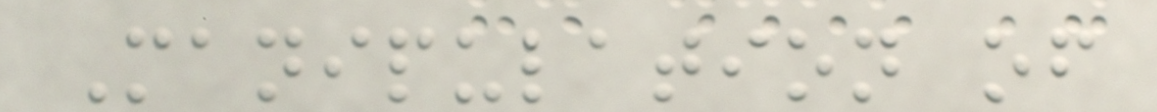Manipulation of
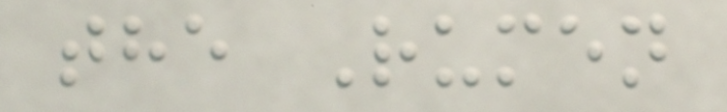the Rumen
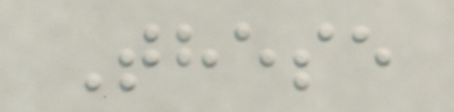These
